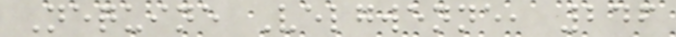Nequine Velgwenne, 246
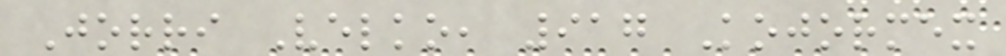Jorri Velko, 917 Kojormex
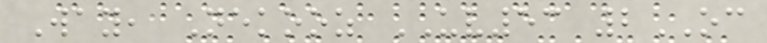Way, Nekooz UV53 2OC
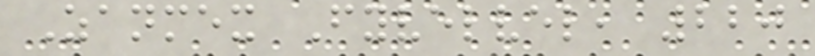Zanmex Fyvelvel, 220
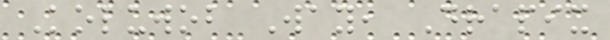Koluwob Way, Drapix
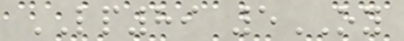LP89 5OY
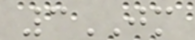3JM
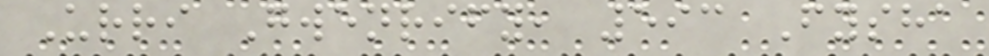Urri Gwenrify, 593 Fysha
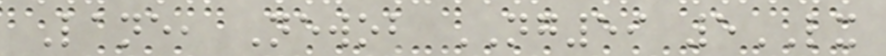Lane, Newob NG59 5LX
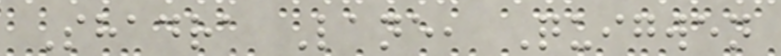Shadra Lane, Quigwen
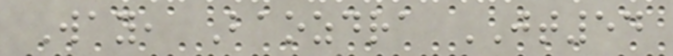Way, Baozdra JT54
